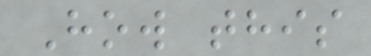How this
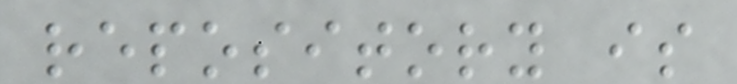repository is
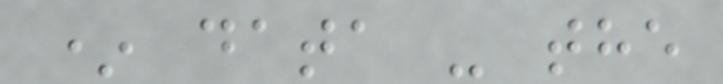* data - the
